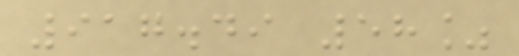917.49 58%
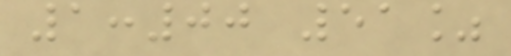1:00 51%
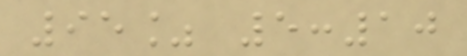95% 5:10
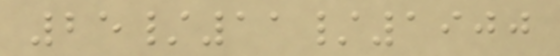25/11/1900
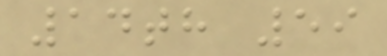14th 59
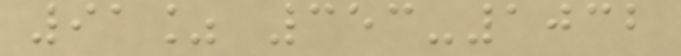91% 353-1032
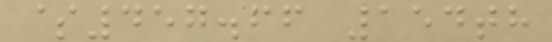$457.66 154th
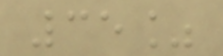35%
